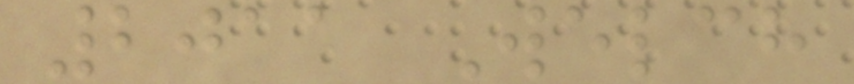2011 Welch
